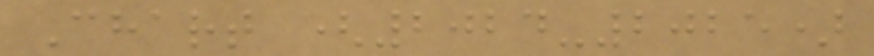Chart (2024-2025)
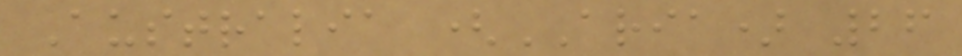Australia (ARIA) 26
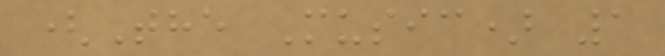(The Music) 1
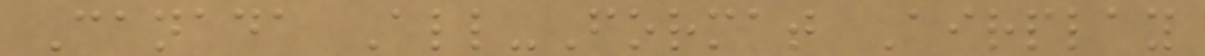Canada All-Format Airplay
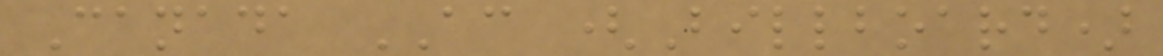Canada AC (Billboard)
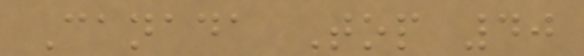Canada Top 40
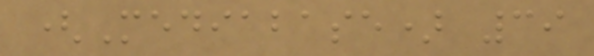(Mediabase) 39
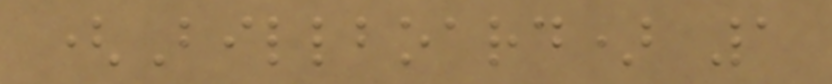(Billboard) 1
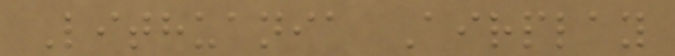Lithuania Airplay
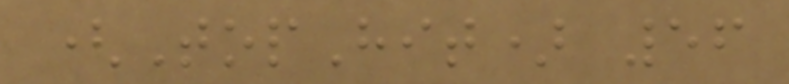(TopHit) 56
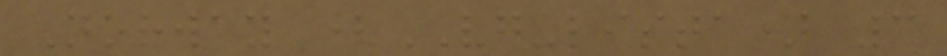Norway (VG-lista) 3
